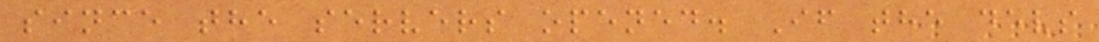since the servers opened. If the devs
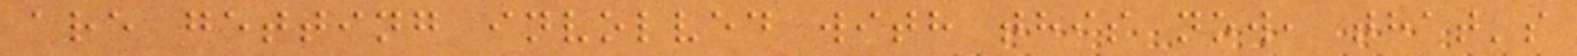are getting involved with this now, that's
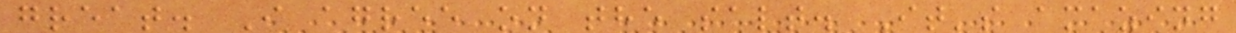great. I agree on the salt. It's amazing
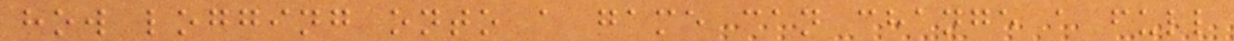how logging onto a game can change a full
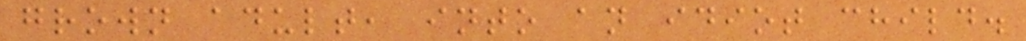grown adult, into an idiot child.
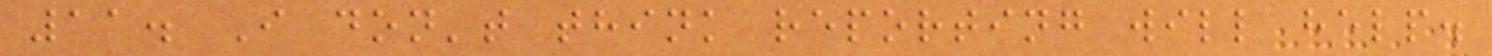11. I don't think reporting will help.
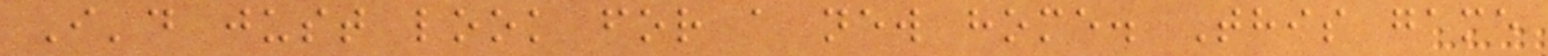I'd just look for a new home. This game
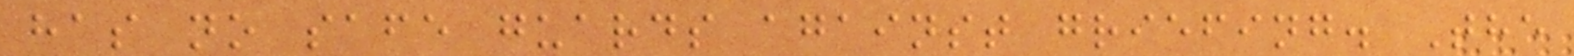has no safe guards against griefing. The
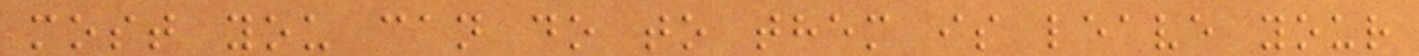most you can do to them is leave your
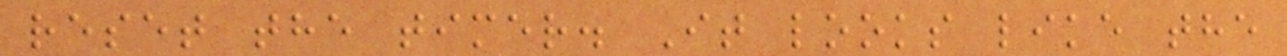reset the timer. It looks like the
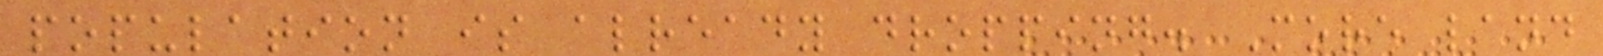population is already dropping. More land
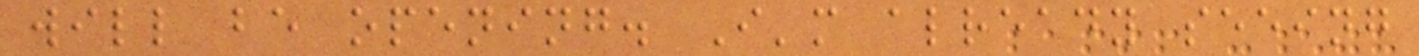will be opening. I'm already seeing
